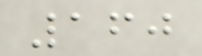160
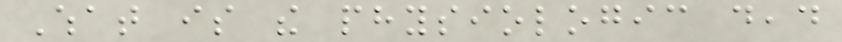What is the physiologic dead
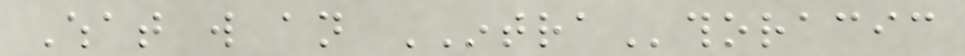What will an INTRAthoracic
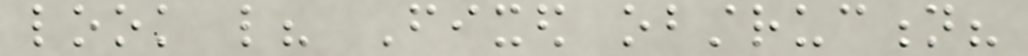look like? Fixed obstruction?
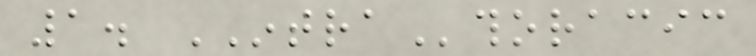1. INTRAthoracic
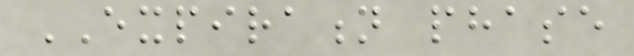EXPIRATION phase
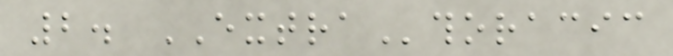2. EXTRAthoracic
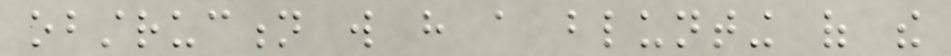obstruction will have a blunting of the
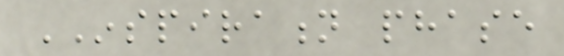INSPIRATION phase
